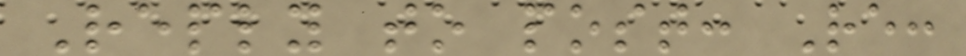Reply to post: Re:
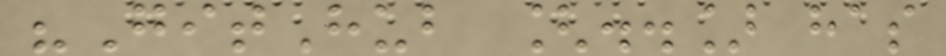"GitHub [..] has
